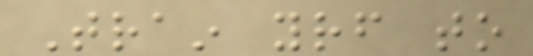Train yourself to
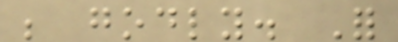be godly. For
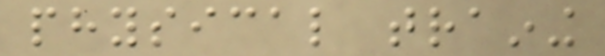physical training
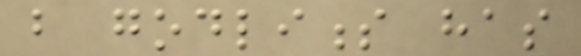but godliness has
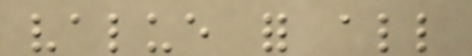value for all
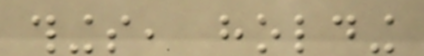things, holding
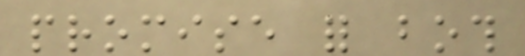promise for both
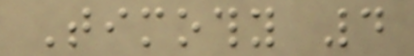Timothy 4
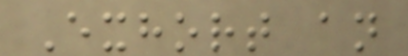Exhort an
